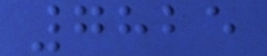7825
